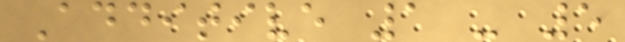Additive 1 - 5
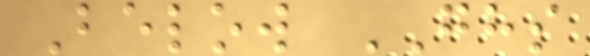Below GHS
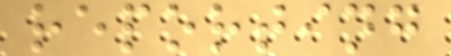reporting
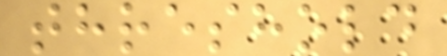threshold
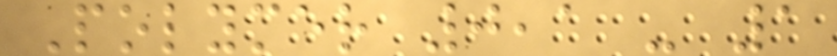Polymer 0,1 - 1
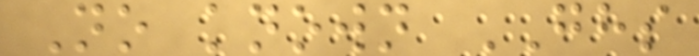No known GHS
